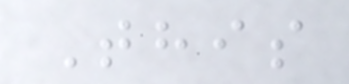This
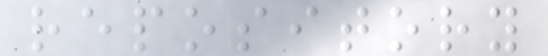repository
